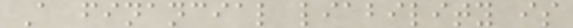A financial liability is
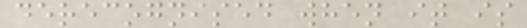derecognised when it is
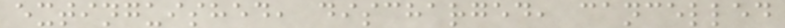extinguished, discharged, cancelled
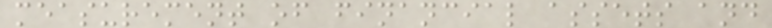measurement of financial assets and
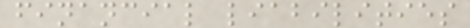financial liabilities
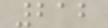212
